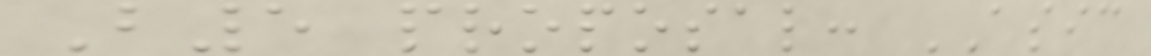B5 proposal: ASIC
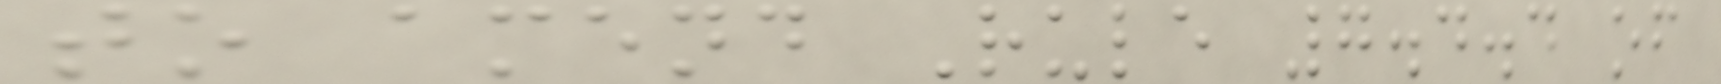to amend Rule 7.4.4 of
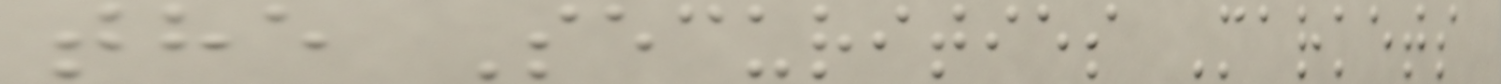the Securities Markets
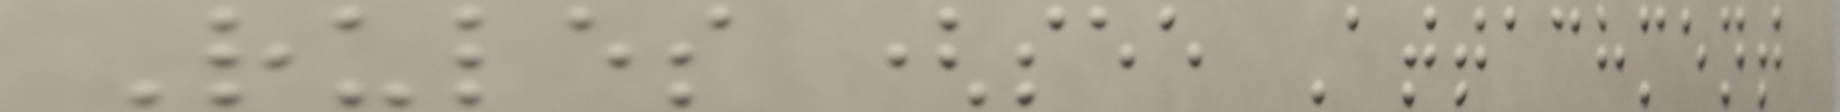Rules (see Attachment
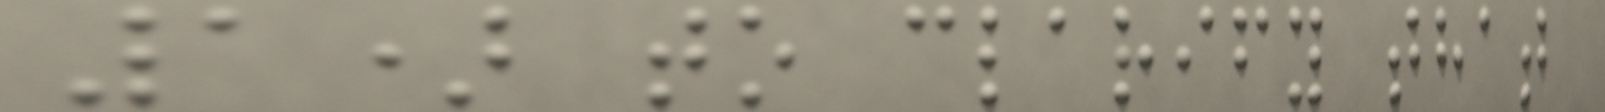1) to clarify that
